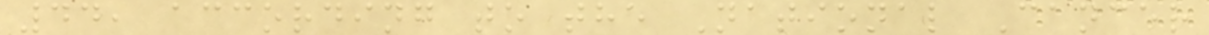44, according to the National Cancer
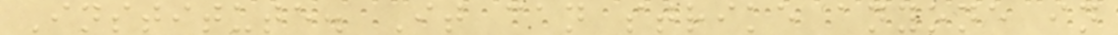Institute. It can strike anyone in
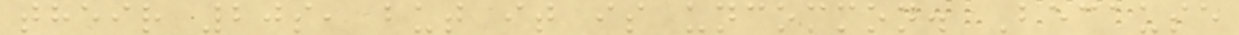their 20s, but it is uncommon. Because
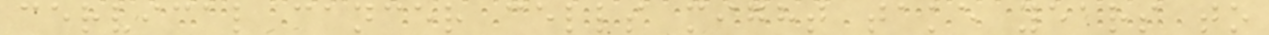cervical cancer cells might take years to
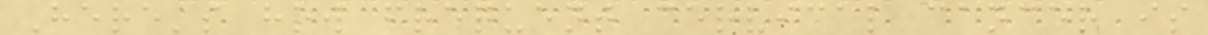Here's how frequent cervical cancer is
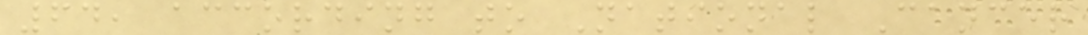64, according to National Cancer
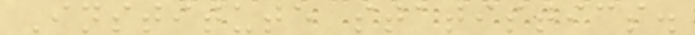Institute statistics.
